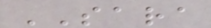SARA
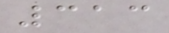313
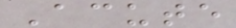Acute
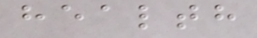health
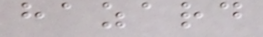hazard
